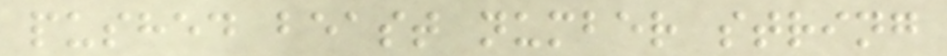pushed beast number string
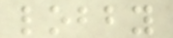lobby
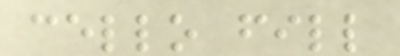cello fill
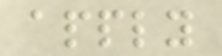apply
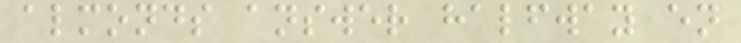almonds answer halfway en
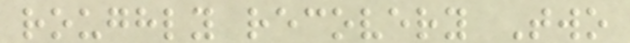roughly recovery Two
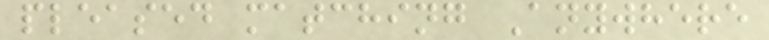pleased matching Anywhere
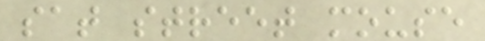sat street mouse
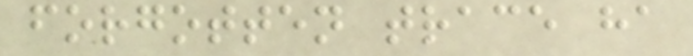forgotten trace ha
